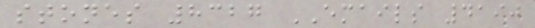stones 8327 EMAILS 4190
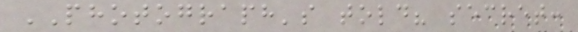PHOTOGRAPH's told? secret:
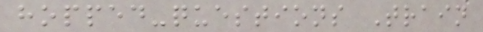hopped-questions Train
